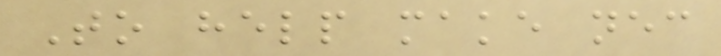To help make necessary
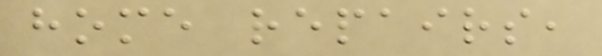home repairs,
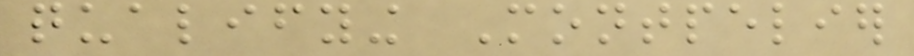qualifying Montpelier
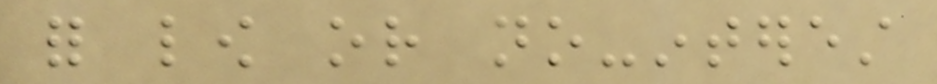for low or no-interest
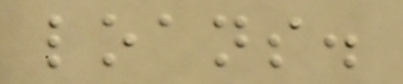loans.
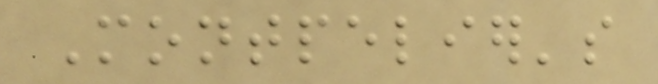Montpelier's
